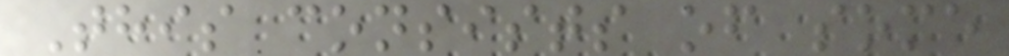This consists of some
